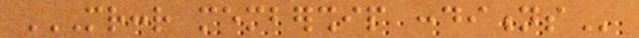MRCCR MEMBERSHIP CONDITIONS
